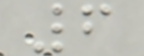6
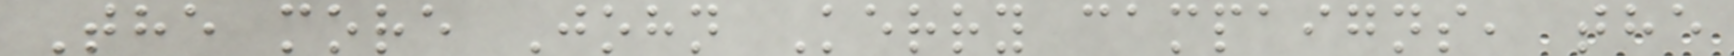The more John Kerry campaigns, the
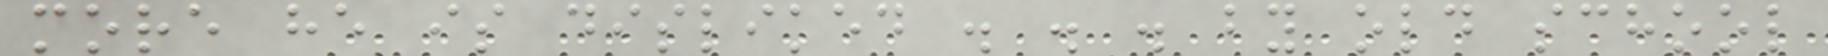more he is disliked . . . by old school
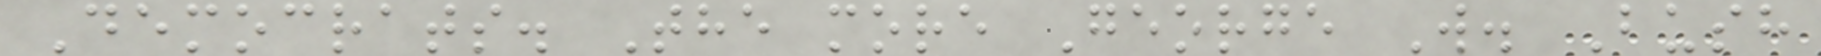Democrats. The more George W. Bush
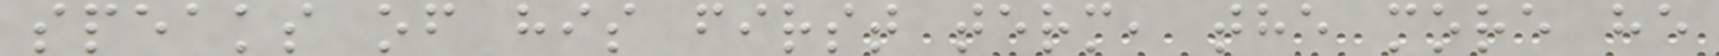speaks of his first term, the more he
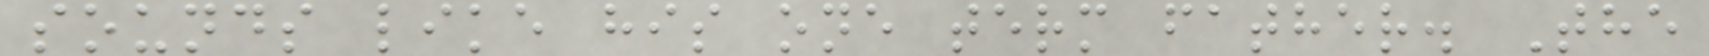sounds like his one term father. The
